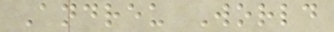Andreu World
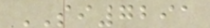SI7291
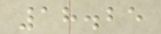18.25
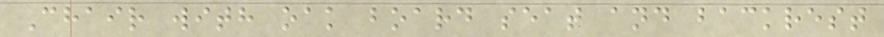Chair with oak board seat and backrest
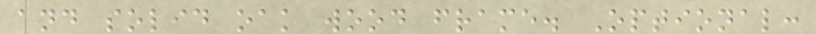and solid oak wood frame. Optional:
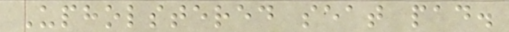Upholstered seat pad.
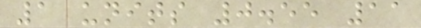1 units 0.55 11
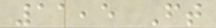11,5 Ft
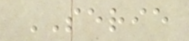SERIE
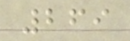269
